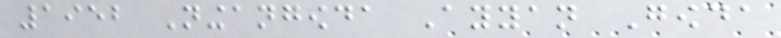1952 Ningangowda Ayyan Gowda
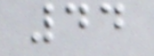44
